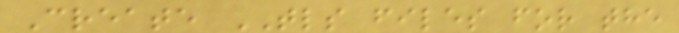Create TLS files for the
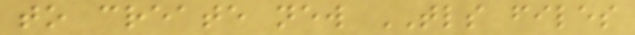to create new TLS files
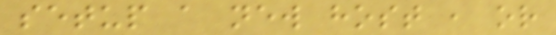setup a new host , or
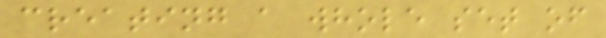creating a whole set of
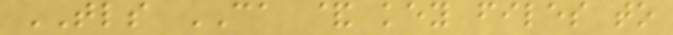TLS CA & key files to
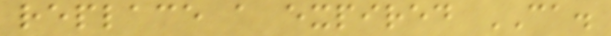replace a expired CA.
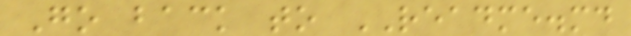Go back to README.md
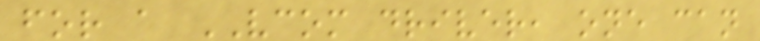for a VCOM driver, one can
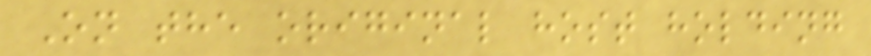On the original host holding
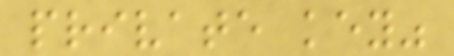private key"
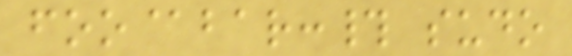foo@bar:# sudo
